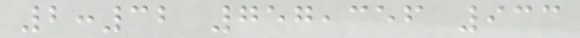2:32 757,356 933
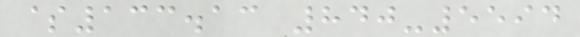$133.13 840-5594
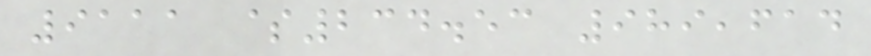9111 $234.53 989,614
